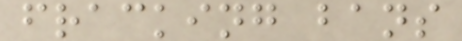fracking bans
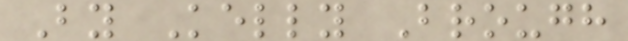By Kelly Brough
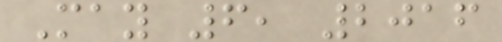May 6, 2016
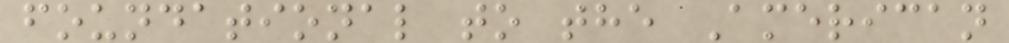foundational to the American
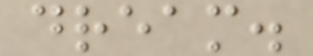dream.
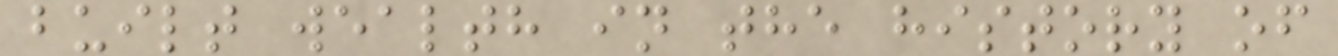built wealth in the history of
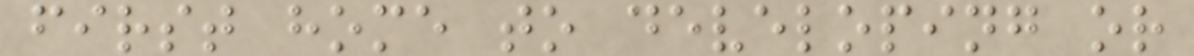first home to developing or
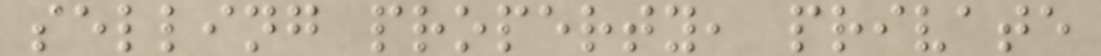selling property, private
